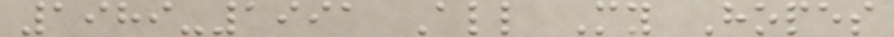1989-1991 All My Hopes
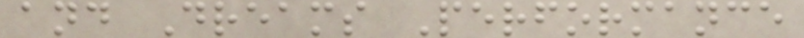and Dreams Performance
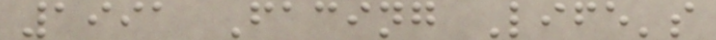1991 Facing Life's
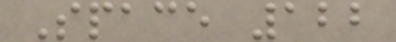Space 122
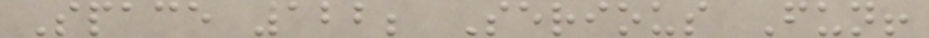Space 122; Serious Fun!
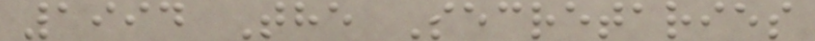1994 The Secretaries
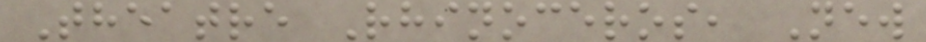Theatre Rhinoceros, New
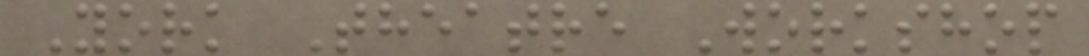York Theatre Workshop
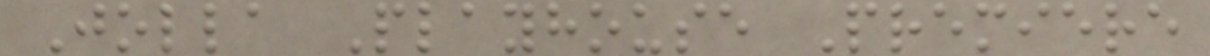Jolla Playhouse Premiere
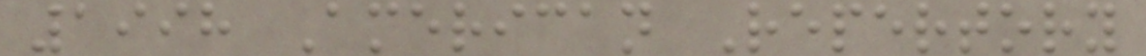1998 American Repertory
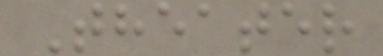Theater
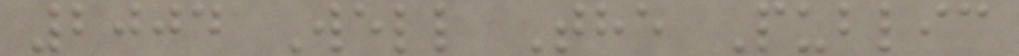2004 Well The Public
